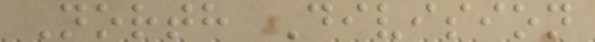North Division
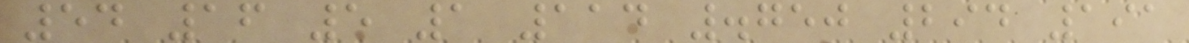54 16 5 1 114 .750 294 191
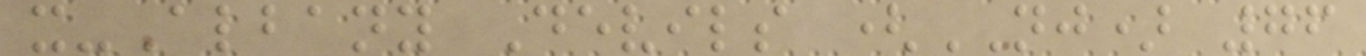x-Albany Devils (NJ) 76
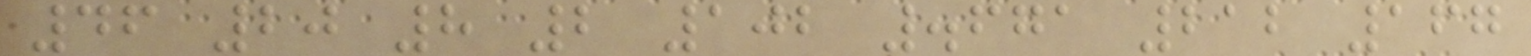46 20 8 2 102 .671 212 167
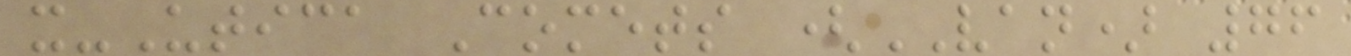x-Utica Comets (VAN) 76
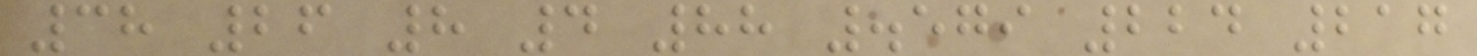38 26 8 4 88 .579 224 217
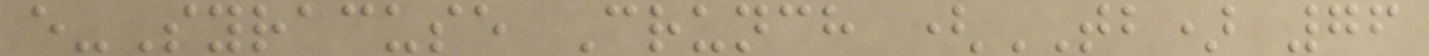e-Syracuse Crunch (TB) 76
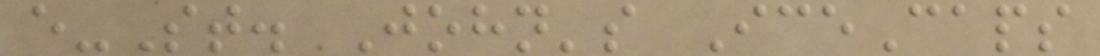e-St. John's IceCaps
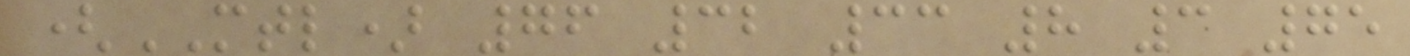(MTL) 76 32 33 8 3 75
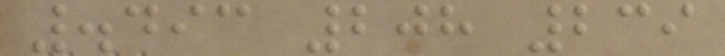.493 208 239
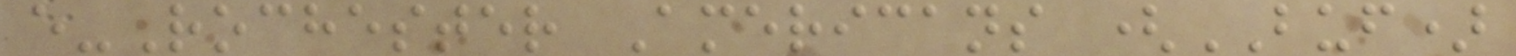e-Rochester Americans (BUF)
